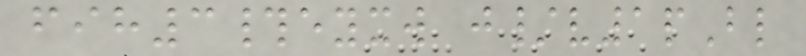fih3#eyxw j/v1pBl
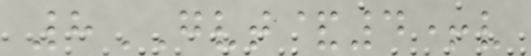8GVT&4+v
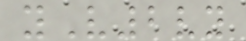yV2vy
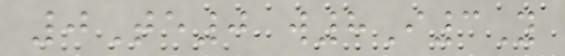0Te0 w8I3Y
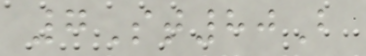7St80B
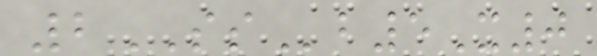2SSb5X0
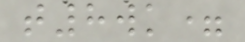t8wk=
